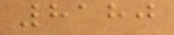8180
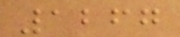1267
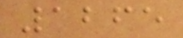1265
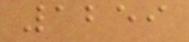1259
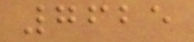7625
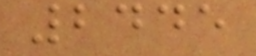2445
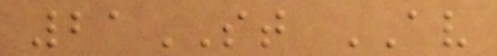21ST AV
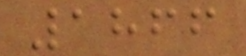1866
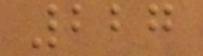227
